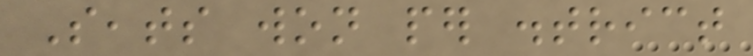Seats won per district
